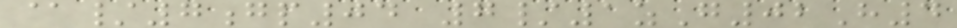@/7gp04 7/1zG02H4
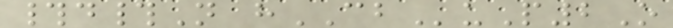#d#N hCBuP2O
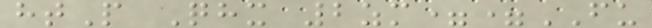htP Qhx 2zm==FU
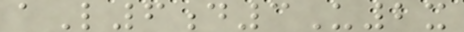aL6d3U2x
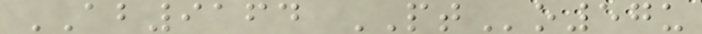AB9164 PTo57u
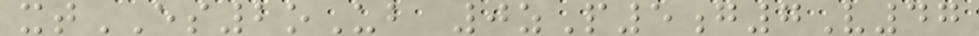xtES2oUb 0zP5g7V47
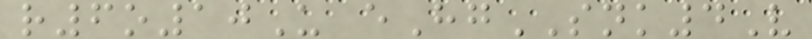r6o10U eHgSNK4V
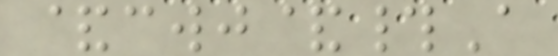&cwj&#A
